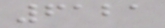6121
